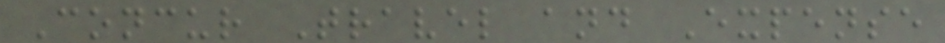Concur Travel and Expense
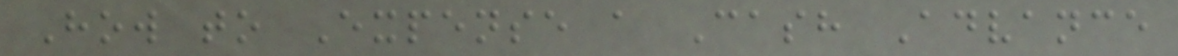How to Expense a Cash Advance
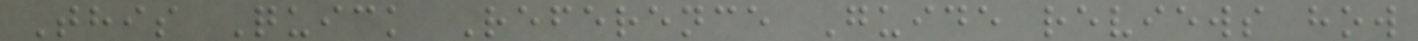This Quick Reference Guide reviews how
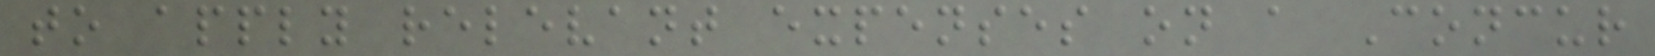to apply relevant expenses on a Concur
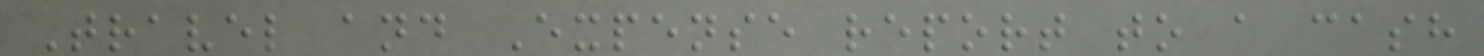Travel and Expense report to a cash
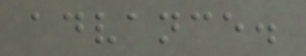advance.
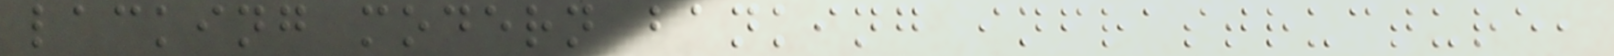lacking modern banking infrastructure,
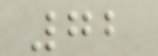72
